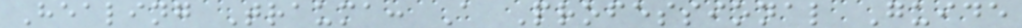Healing Trauma: A Professional Guide
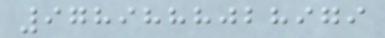9789888028979
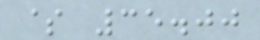$ 35.00
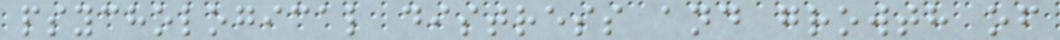psychological distress and growth of
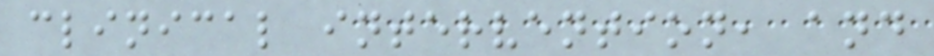clinical intervention, and
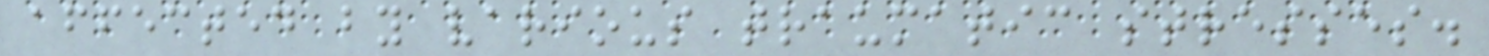affected by various traumatic stresses.
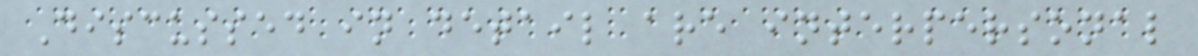Discussed in detail are interpersonal
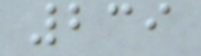239
